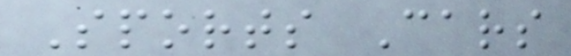Sports Cars
